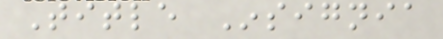Title Insignia
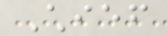Chief
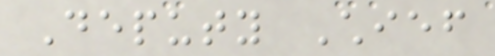Deputy Chief
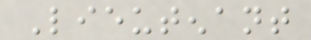Lieutenant
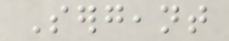Sergeant
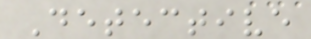Detective
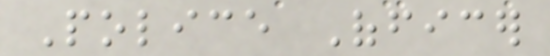Police Officer
